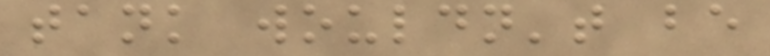tank wouldn't be
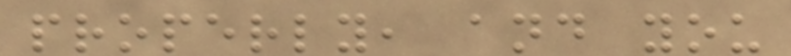properly, and you
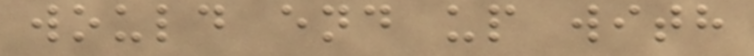would end up with
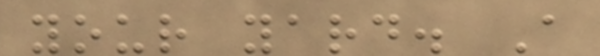your yard. A
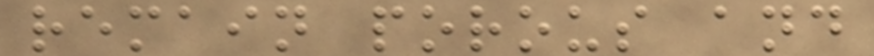remain porous and
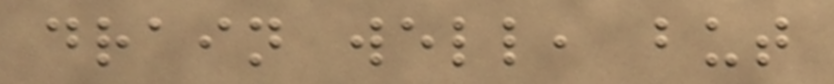drain well, but
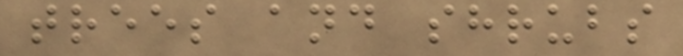trees and shrubs
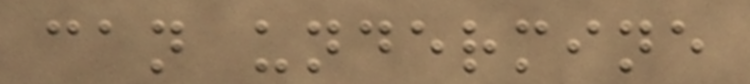can undermine
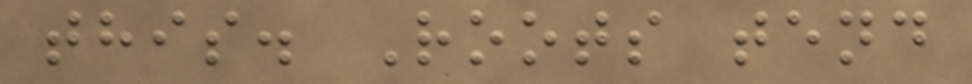this. Roots tend
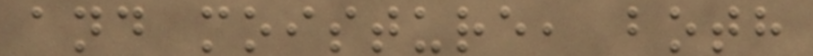and moisture, both
